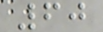60
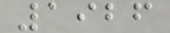1926
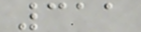311
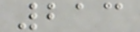213
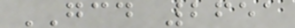GCD 2651
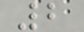2
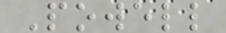Powell
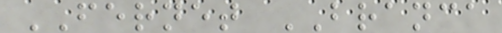FERNET BRANCA
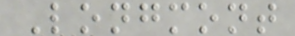Longmont
